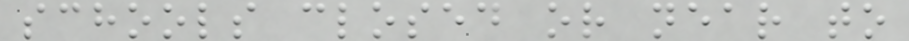schools closed or near to
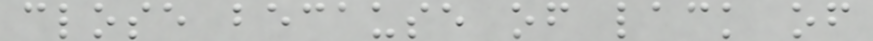close because of lack of
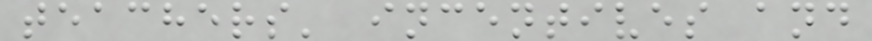teachers' incentives and
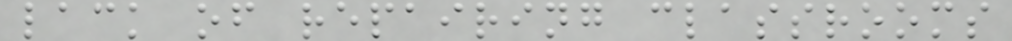lack of repairing classrooms
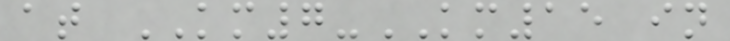at KM7-KM15 in
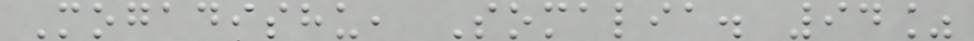Mogadishu, Somalia. 94%
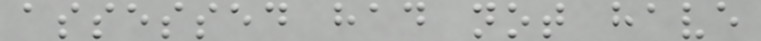assessed had not have
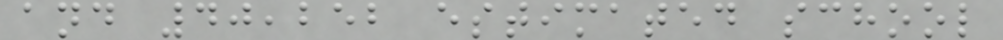and 40,252 estimated school
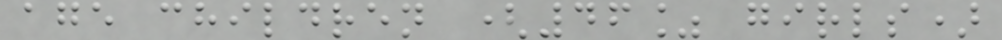age children (46% girls)
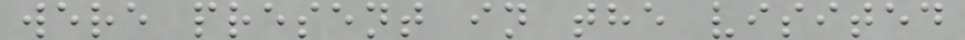were present in the visited
